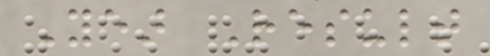Year Result
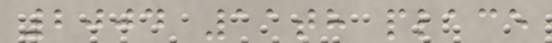2004 11th place
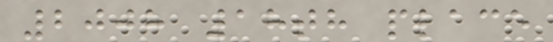2008 18th place
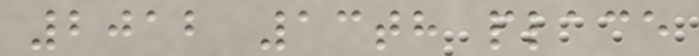2012 13th place
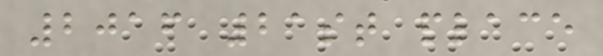2016 21st place
